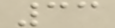33
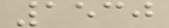1530
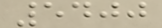5400
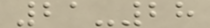21-28
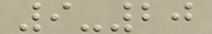9-20
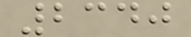2340
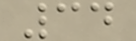34
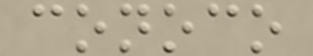conoco
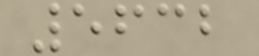5632
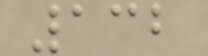132
